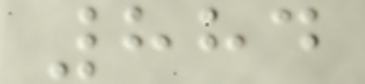884
